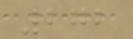272
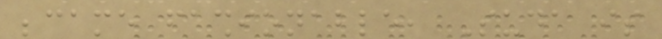became fashionable, Suda is
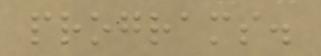programs.
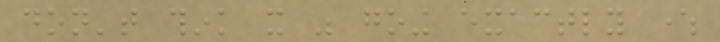don't think it was going exactly where
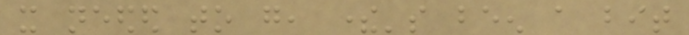it needed to go, there's been a bit
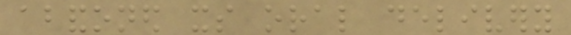abandoned its oral delivery
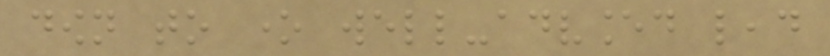down to one well-advanced lead
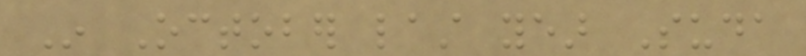In October last year Suda
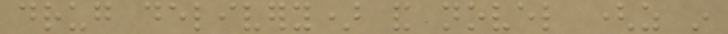drug delivery) and novel (as in
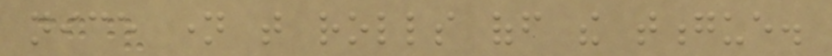nice name that rolls off the tongue.
